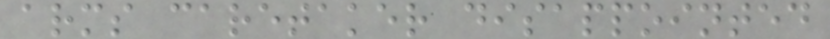arms caretaker disappointed
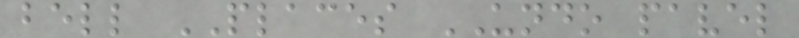bell PLACES UNDO pavel
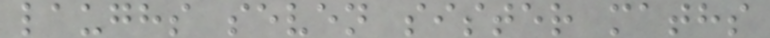laughs seven sister maths
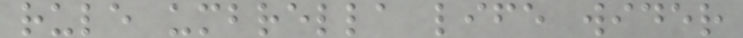rule umbrella life wider
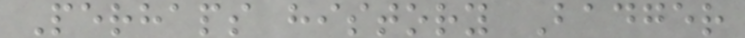Perhaps history Badger
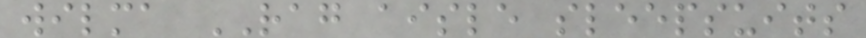wilma RAG aisle sleepsuits
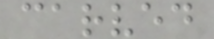carved
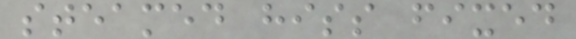steamed hiss fixed
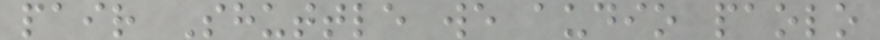pair Shuttle we audio paolo
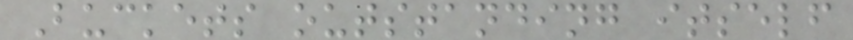Buckets outstanding itself
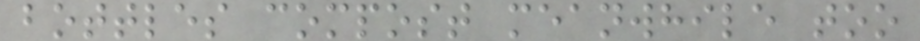bottles compost meanwhile too
